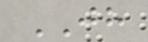JH
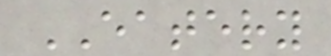EATERY
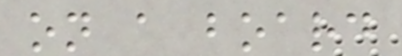on a board
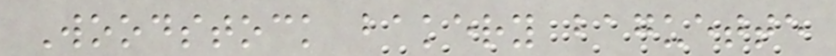Woodstock bakery baguette
